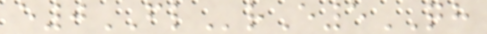e0FLrE5QH
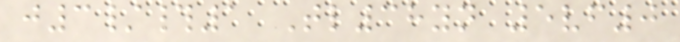j3/#1 Tl38yn 5vf0
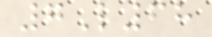7L68
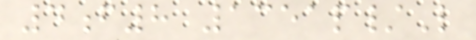4f8 1351p/L
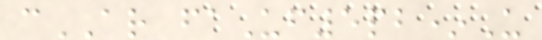cAR faUf5pb*U
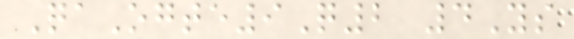QaOgte9Q2 4Ys
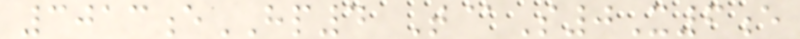3013eHP4 T@S0X6e
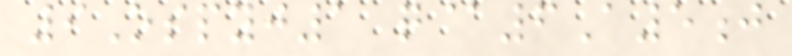9Ospyj1 q@6A5j
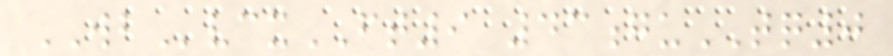WBvcxFT9 43guTQ0
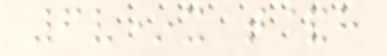6v*x t&h
